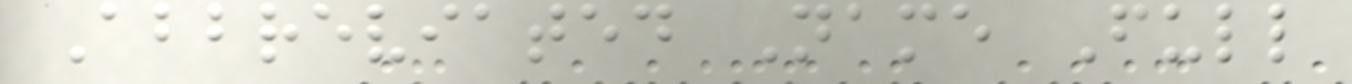Abbreviated Name Full
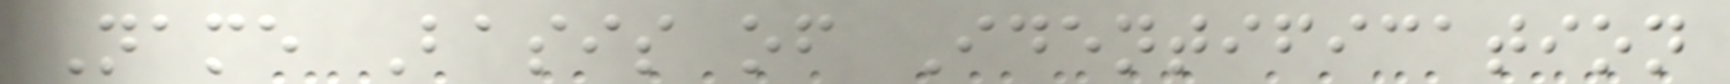Name Basis of Identification
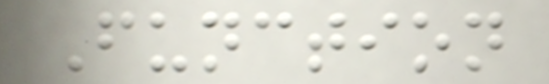Function
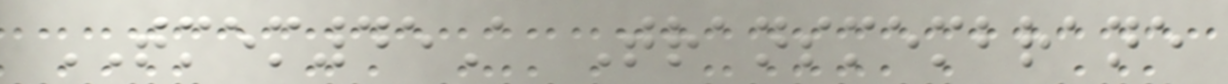TMEM45A Transmembrane
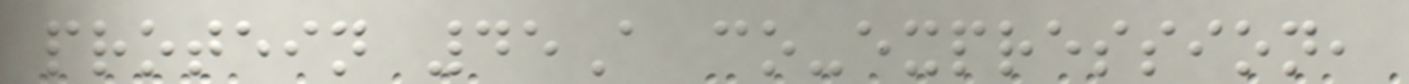protein 45A co-expression,
